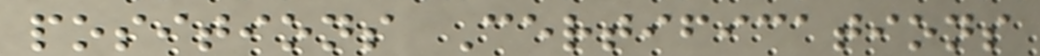positions Certifications
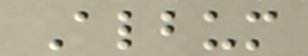Album
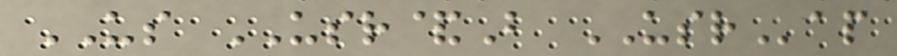US USR&B USRap
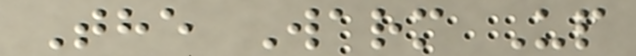The Warm Up
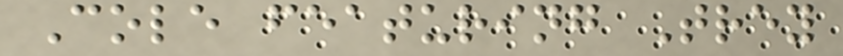Cole featuring Trey
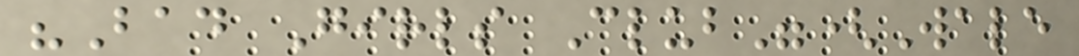"Bad Girls Club"(Wale
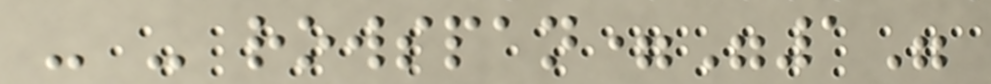- - rowspan="1"
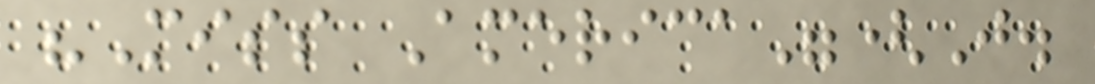"Miss America"(J.
